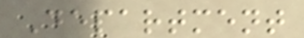Department
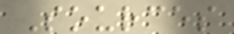Sources
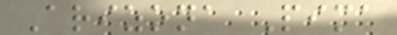Arizona Pima
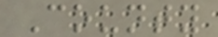County
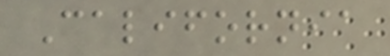California
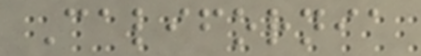California
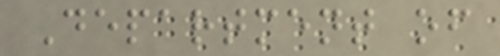Department of
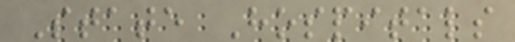State Hospitals
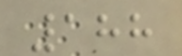188
